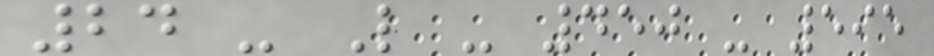24 - L - 450 - 595
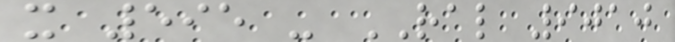x 595 - RAL 9010
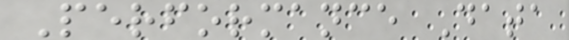Performance Data
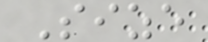Size
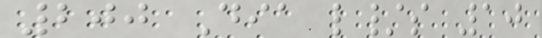200 Dia l/s 10
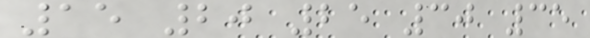15 20 25 30 35
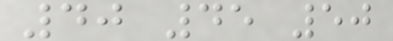40 45 50
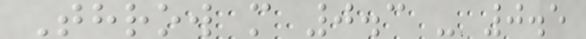Throw m 0.3 - 0.5
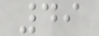49
